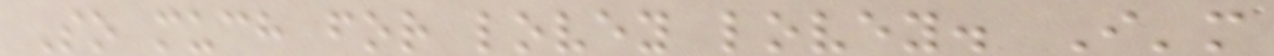So much for lovey lovey. I'm
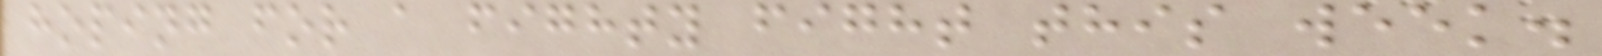hoping for a fighty fight this week.
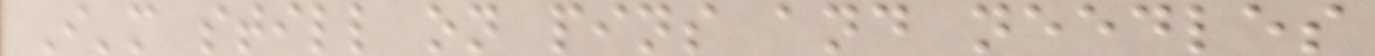I'm still on pins and needles
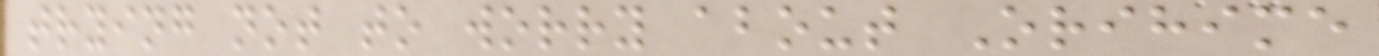trying not to worry about Orihime
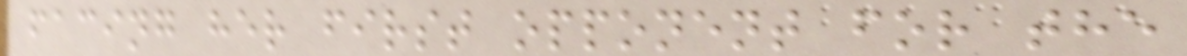facing her first opponent for the
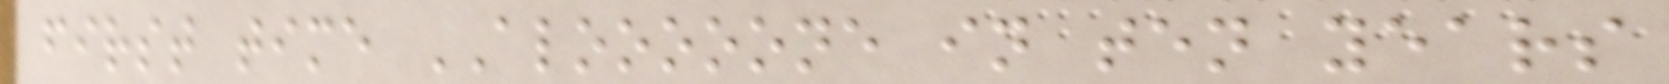first time ALOOOOONE in ten years
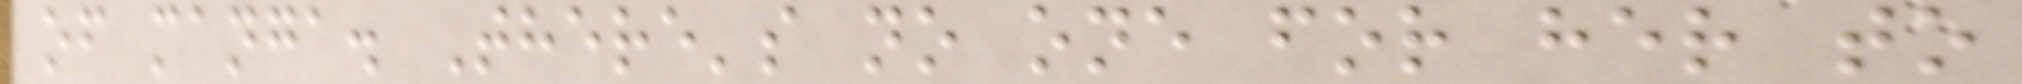of manga. There's no one for her to
